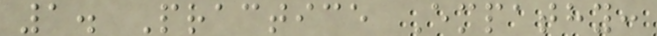1. Practice Empathy:
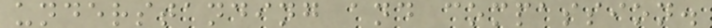understanding and compassion.
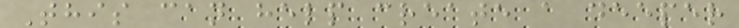This can help create a deeper
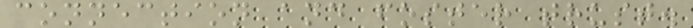connection and foster trust.
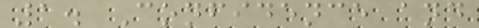1. Confidence and
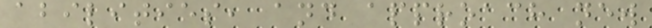abilities, and approach new
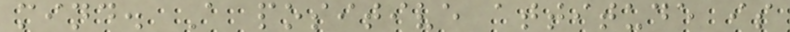mind. A positive attitude is
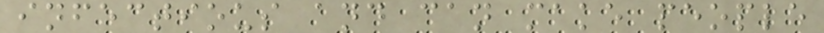infectious and can make people
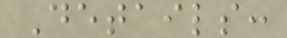Details:
